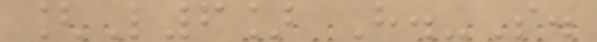[L6] H.-S.
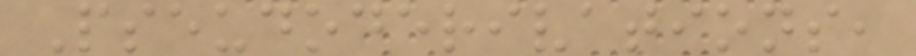Pseudoderivations,
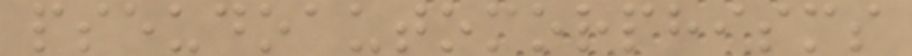pseudoautomorphisms
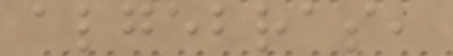algebras,
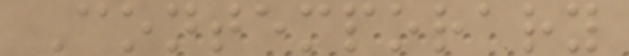Contemporary
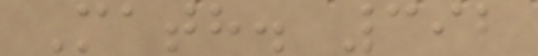Math. 392
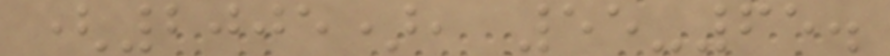(2005), 55-65.
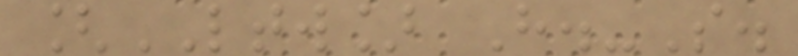[LTW] H.-S.
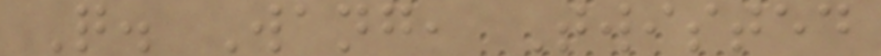Q. Wang, Twisted
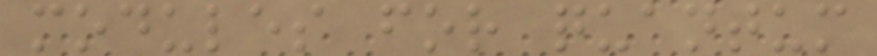modules for quantum
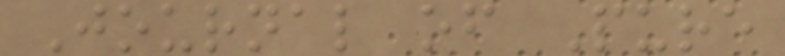Journal of Pure
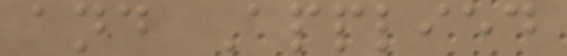and Applied
